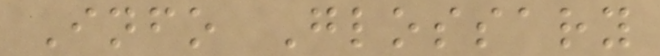Info Glossary
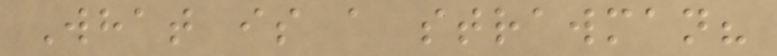What is a strawman?
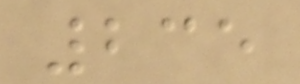235
